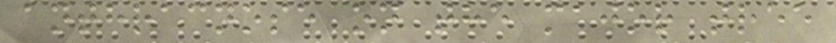anthracnose on the major tree
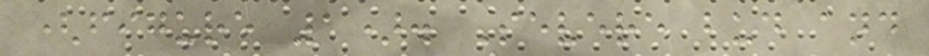(figure 1). Severe bud and
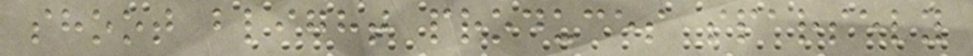shoot blight produces sparsely
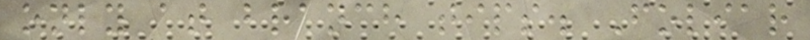only at branch tips. Foliar
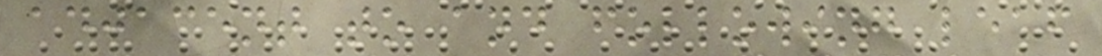adjacent to and following leaf
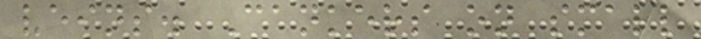veins. Cankers on small
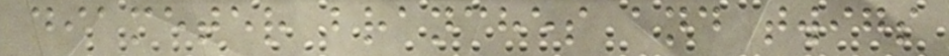diameter branches and twigs
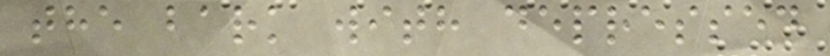the bark with depressed
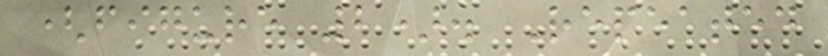(figure 2). Repeated
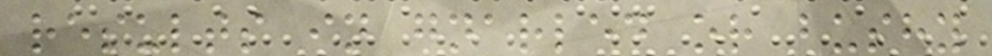results in gnarled or bushy
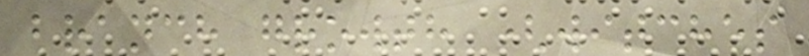branch growth (witches
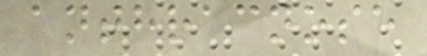anthracnose
